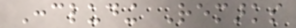Concluding Remarks
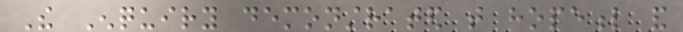The Enquiry demonstrated that hopeful and
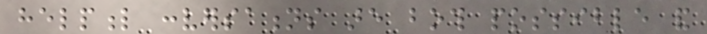helpful conversations are both possible and
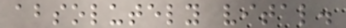absolutely vital.
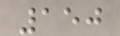150
